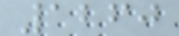1260
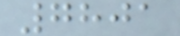7801
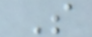S
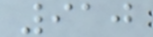910
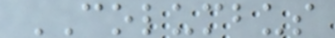COLUMBUS
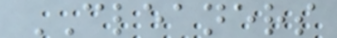CLEANERS
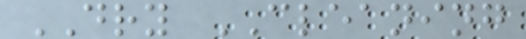DRY CLEANING
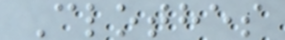Clothes
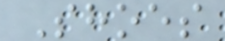Shoes
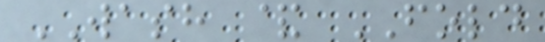WASH & FOLD
